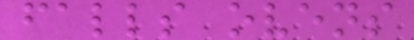falls ovens
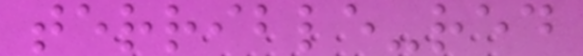terrible-red
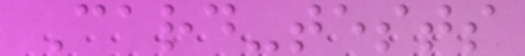Card-tests
